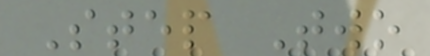Step Two
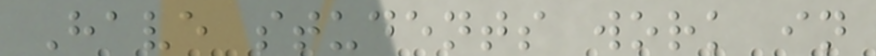Have students work in
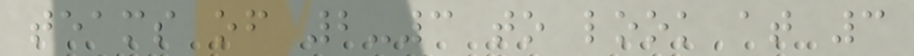teams of 2-3 to look at 3
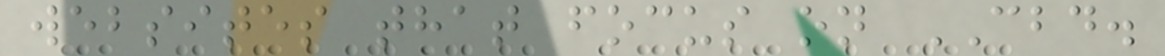websites that focus on CBD.
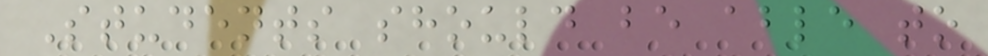Students should be able to
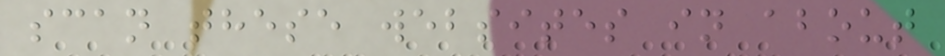scan these websites in about
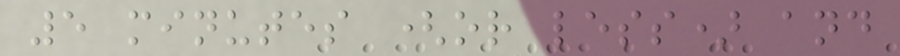5 minutes (or less) and
